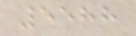5588
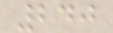240
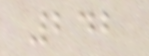242
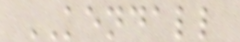KENDALL
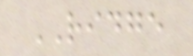RIDGE
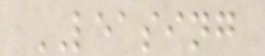LEASING
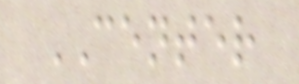CENTER
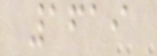1619
